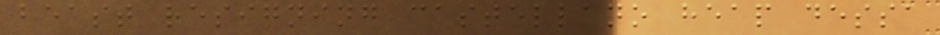beast resigning castellano heap dessa
